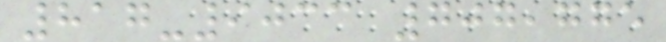817-9033 707,775
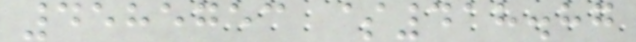4585753 $418.87
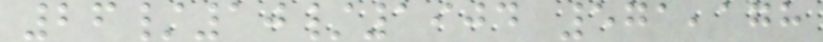26/10/1904 571,178
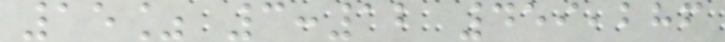15% 3:12 459,286
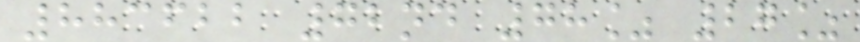883622 72nd 78% 27%
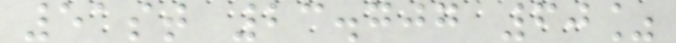51st 23.707 60%
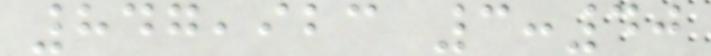847,923 3:40
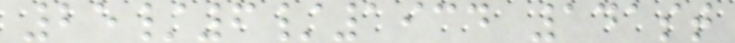25/6/1934 141st
